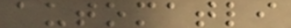automatli
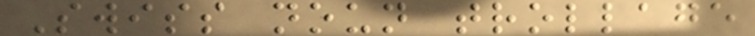Swiss noun trollage
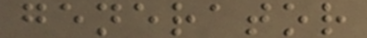generator
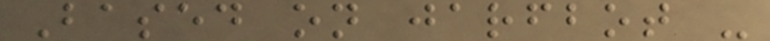Based on jarfbot -
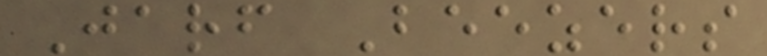Jarf Beezers
